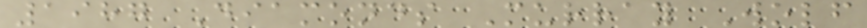1987 Diamonds Murray Wolf
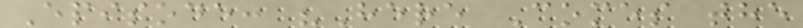Episode: "Here Comes the
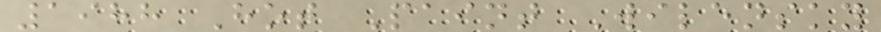1988 Hot Paint Wilensky
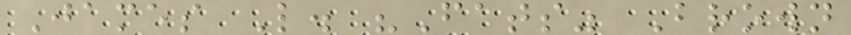James L. "Fats" Brown
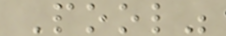Pool"
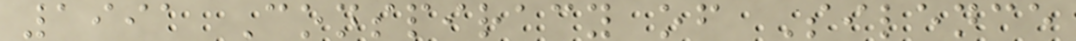1991 Conspiracy of Silence
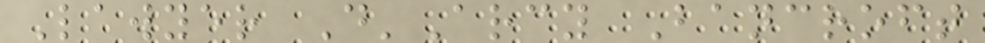Lawyer D'Arcy Bancroft
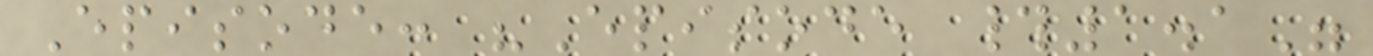Episode: "Episode #1.1"
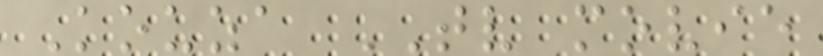Kouza TV movie
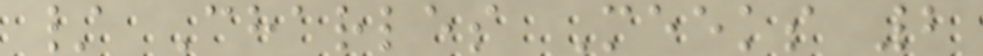/ Charles Meeks 2
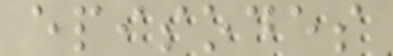episodes
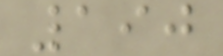190
